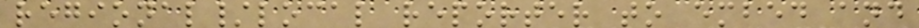regional/local reporter to embed and
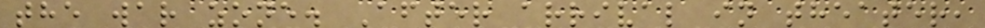the war zone. After arrival in theater,
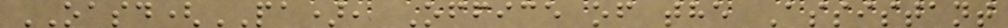OASD(PA), Office of the Assistant
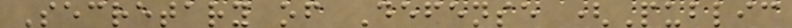Secretary of Defense (Public
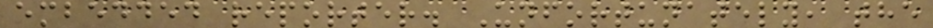embedded reporter. Unfortunately, the
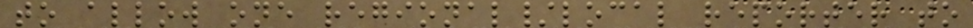to allow one regional/local reporter to
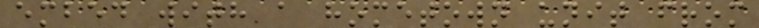embed with a hometown unit from
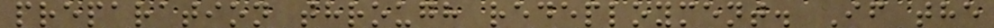preparation through redeployment. If the
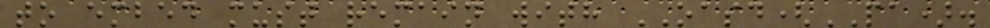to embed must remain with OASD(PA).
